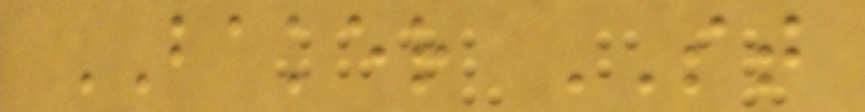BAKER ST
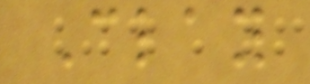Clay
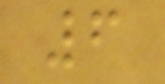6
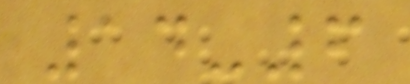14-6
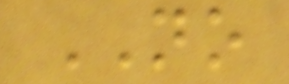NO
